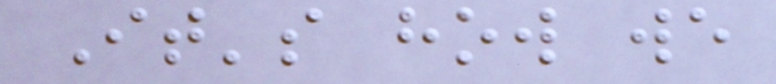It's how we
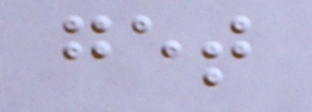get
